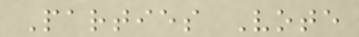Parties Vote
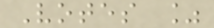Votes %
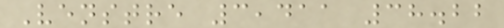Venstre 3,411 38.22
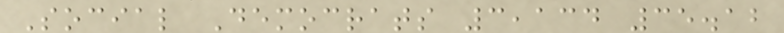Social Democrats 3,134 35.12
